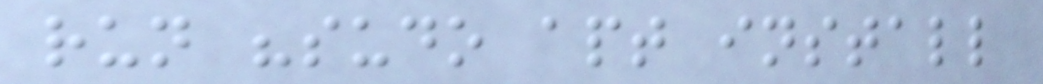run "sudo apt install
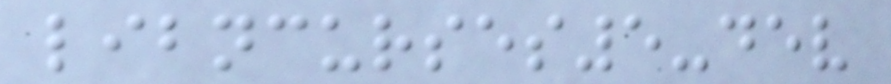libncurses5-dev
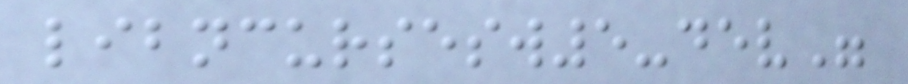libncursesw5-dev"
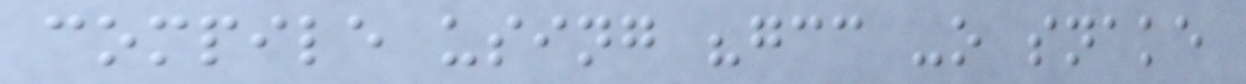compile using "gcc -o snake
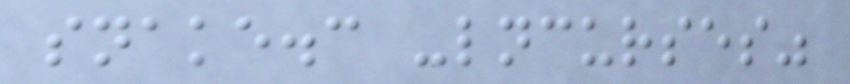snake.c -lncurses"
